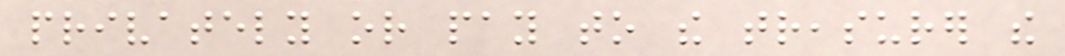privately or pay to the treasurer the
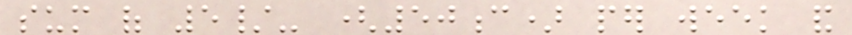sum of 5/- (50c) per week and
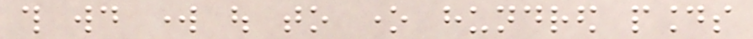this would work out to one hundred pounds
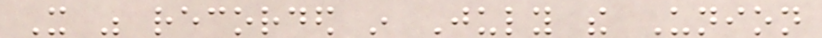It was recorded in July the Union
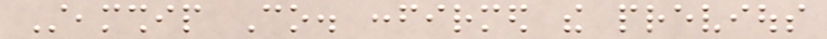Steamship Co. confirmed the previous
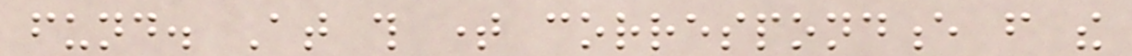fund. At this time correspondence from the
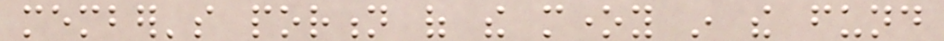member's portion of the money in the fund
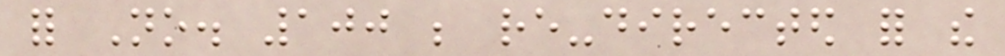for No. 100 be re-directed for the
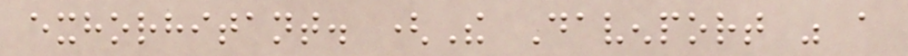exhorhitant. (The Davenport was a
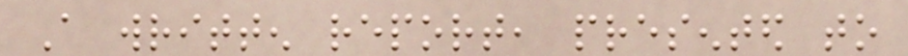A written report, presented to
